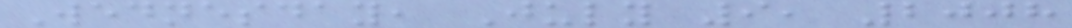Wednesday, July 9, 2008
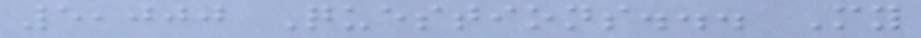5,000 Questions... My
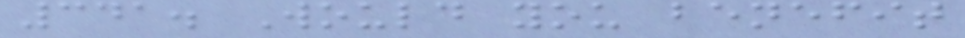341. Would you benefit
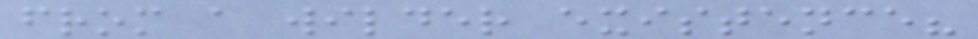from a wilder existence?
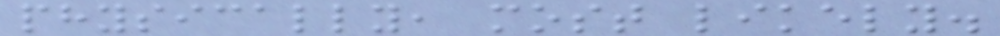physically, most likely.
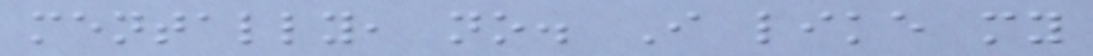mentally, no. I like my
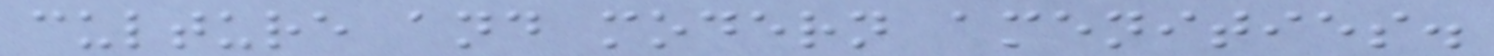culture and modern amenities.
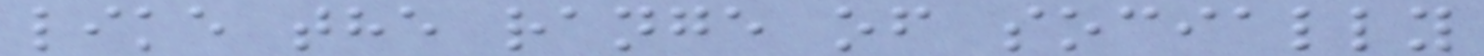like the range of socially
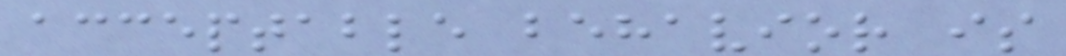acceptable behavior is
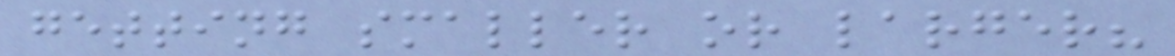getting smaller or larger?
